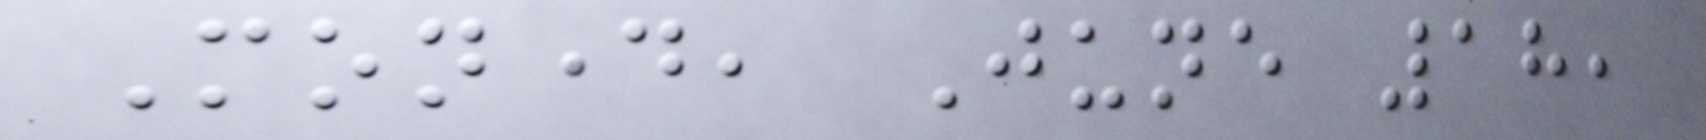Monday, June 18,
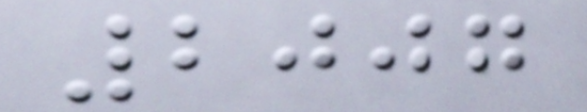2007
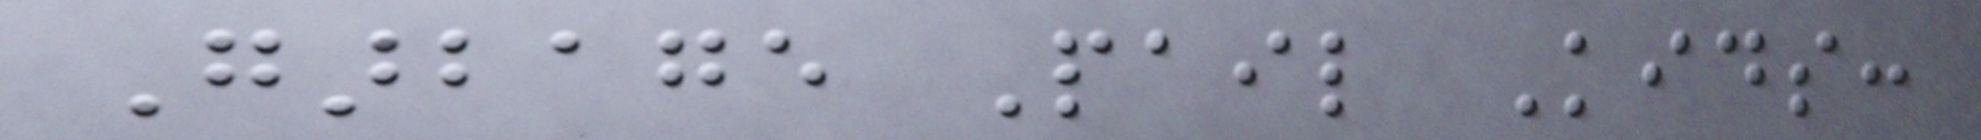Garbage Pail Kids:
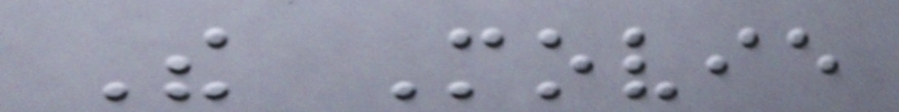The Movie
